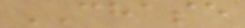CHASE
